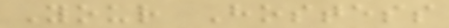Your Hostess
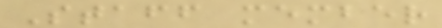Staff member
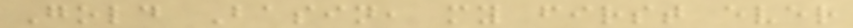Gold Basin, my first ever
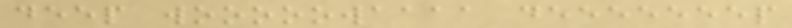deep wooooowaaaa deeeeeeep
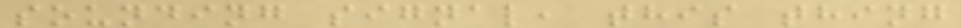sounding signal, this thing
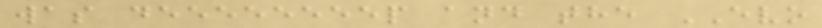was deeeeeeeep and the EVO
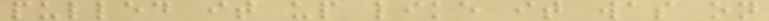pulled it up like it was on
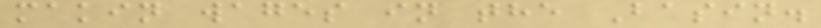makin wages in the Basin.
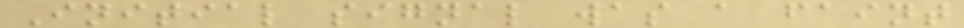Initial signal was a faint
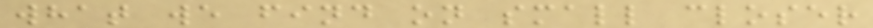what we find on small closer
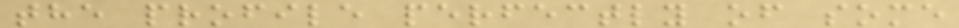the profile perfectly of some
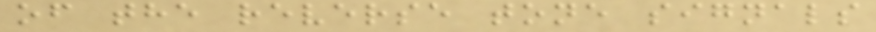of the reverse tone signals
